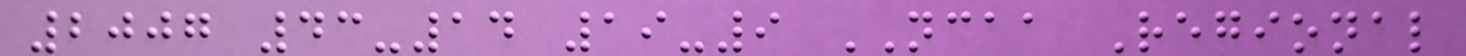2007 43-14 19-9 NCAA Regional
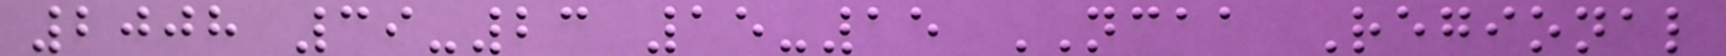2008 39-23 15-15 NCAA Regional
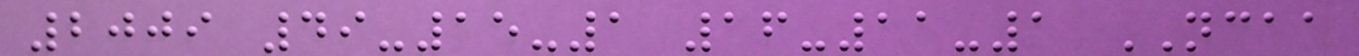2009 49-15-1 16-11-1 NCAA
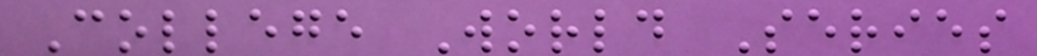College World Series
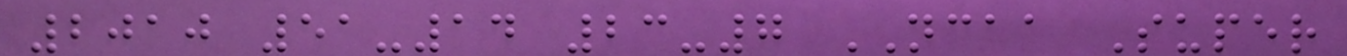2010 51-14 23-7 NCAA Super
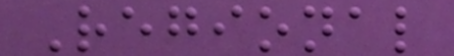Regional
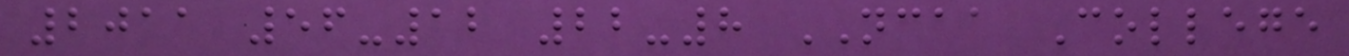2011 56-12 22-8 NCAA College
